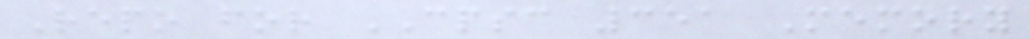Repo for CPSC 351 Memory
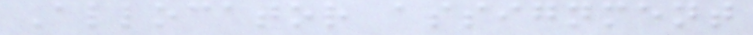Allocator assignment
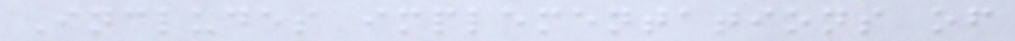Includes implementations of
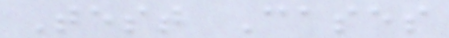Test Cases
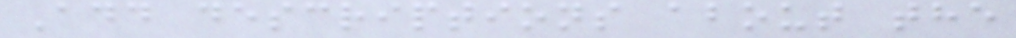Add descriptions about the
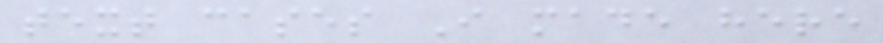text cases I made here
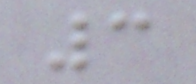3
